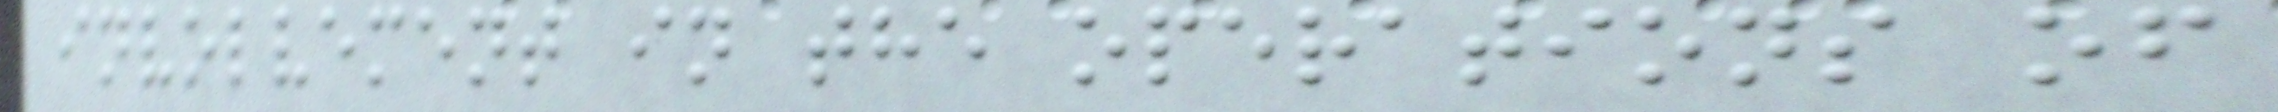involvement in the operations of
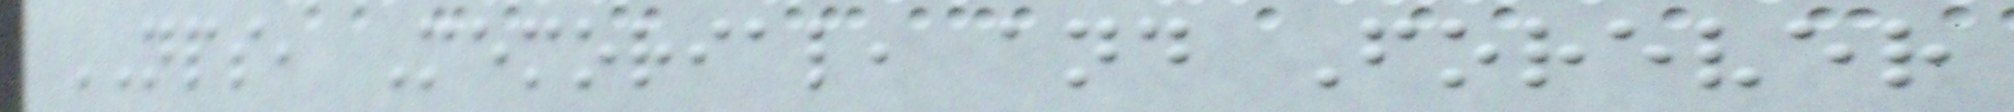NPS, Memorial, and Forever
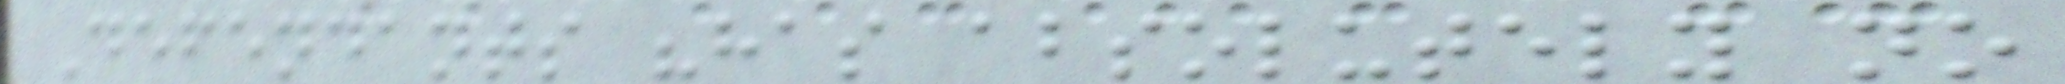Defendants "has absolutely no
